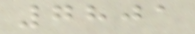7801
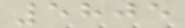5805
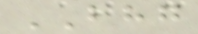BHG
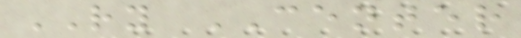RY CENTER
